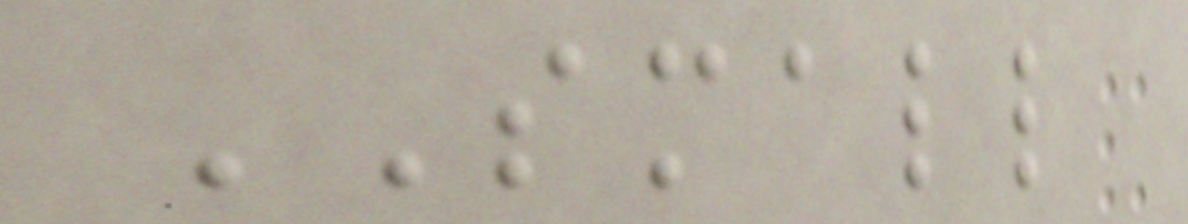SMALL
